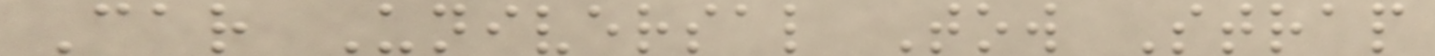Car Universal Tow Strap
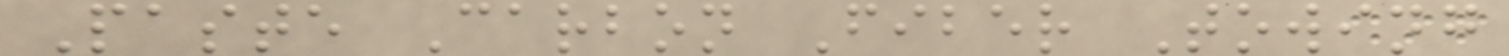Paste Carbon Fiber Towing
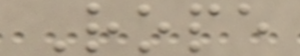Rope
